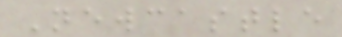Newcastle
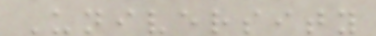University
